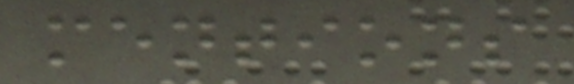mentions
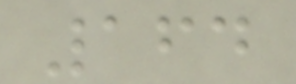164
